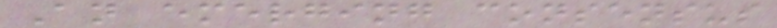An emerging consensus
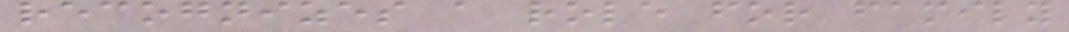recognizes a role for family
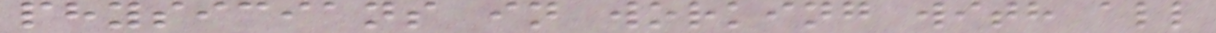physicians in working with all
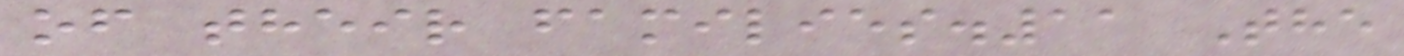of their families.11 The
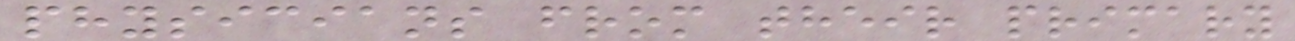physicians from their primary
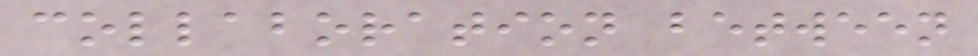collaboration between
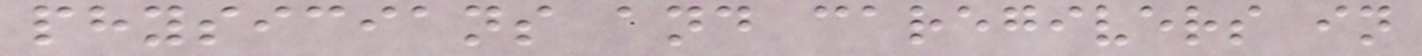physicians and caregivers in
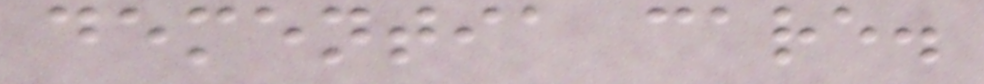dementia care.
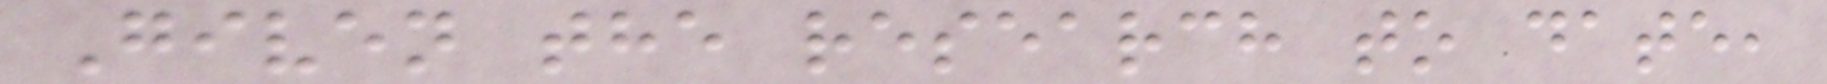Given the research to date,
